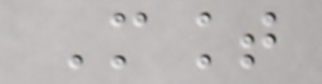Mount
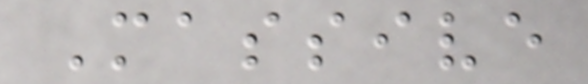Massive
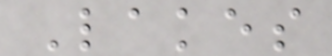Lakes
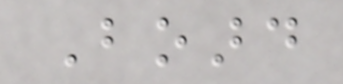Board
